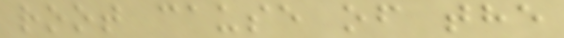root cause of the
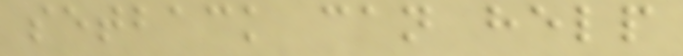setback can help
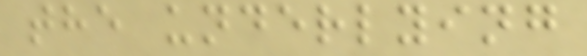the underlying
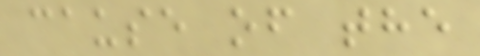cause of the
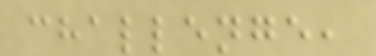challenge,
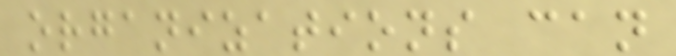organizations can
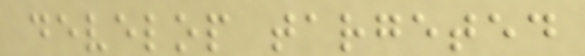develop targeted
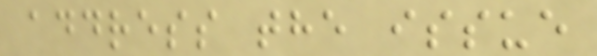address the issue
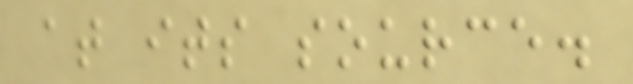at its source.
